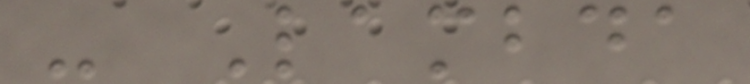- Lambda
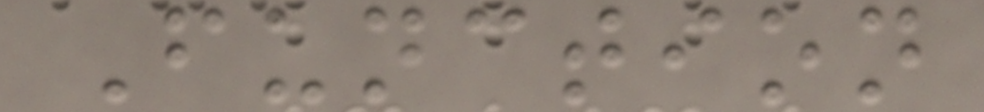Function
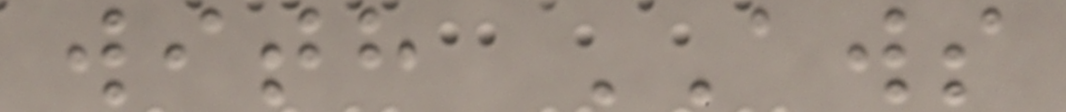with AWS
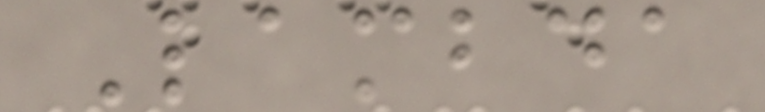Lambda
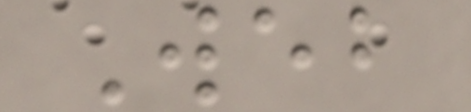Web
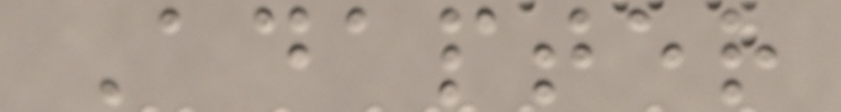Adapter
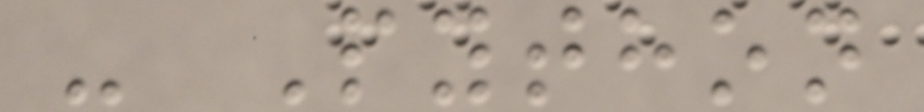- Python
